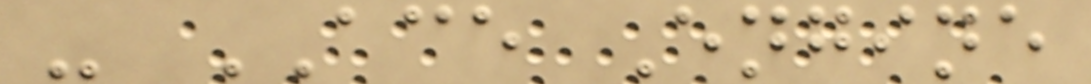- ACE Engine
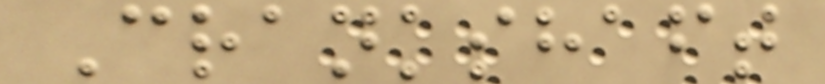Crankshaft
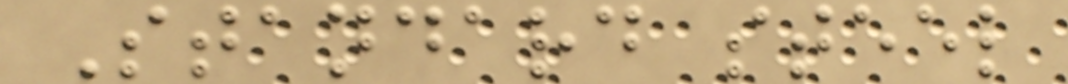Standard steel
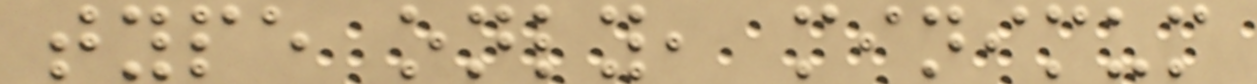type only, minimum
